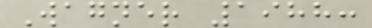Wagner 1988:
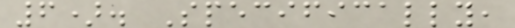6). Specifically,
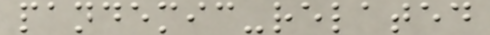pandemic-related
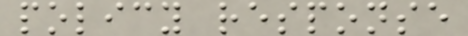policy response
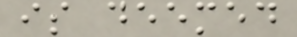is deemed
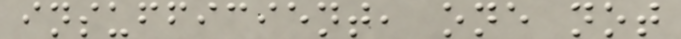insufficient, one not
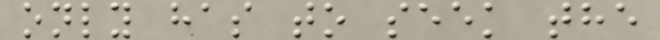only has to seek the
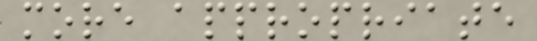more appropriate
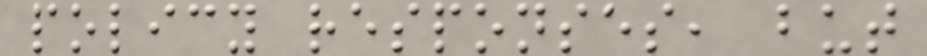policy responses, but
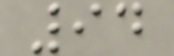94
